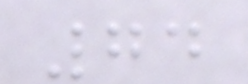74
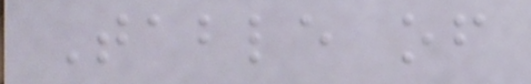Table of
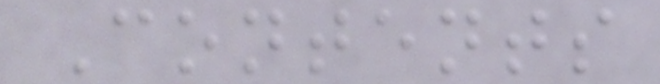Contents
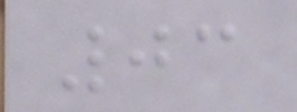03
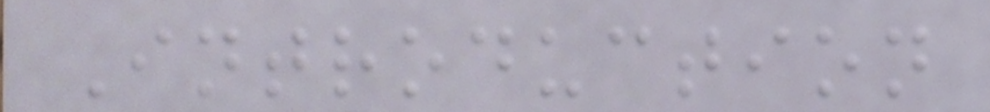Introduction
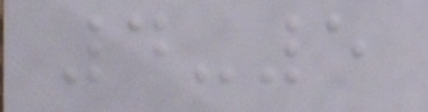4-5
